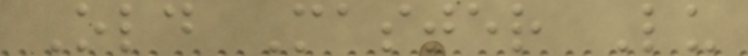Old Master Lu
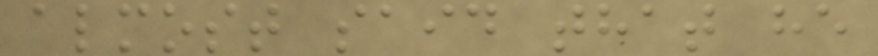almost said that he
